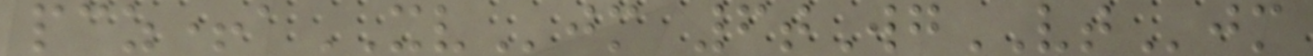pcz+aXVjm 6tWgVTjm
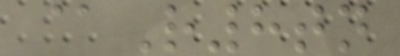@R8tn
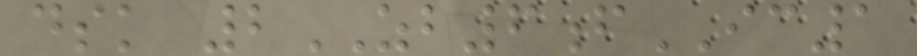dsk 2ZB6fIC1
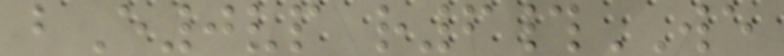bE0vp r6#WE
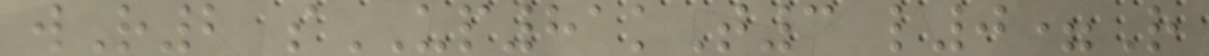wR2 sUP81kT3 l0=R
